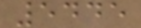5445
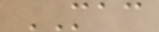MAC
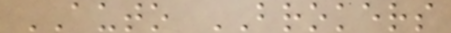AUTO BROKERS
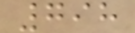798
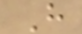H
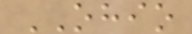OHIO
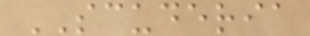SCUDERIA
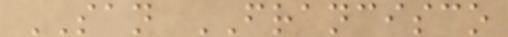SAN FRANCISCO
